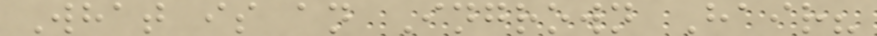What is an Ingrown Hair?
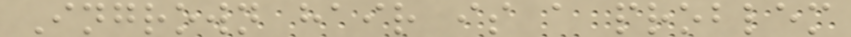Ingrown hair is a problem
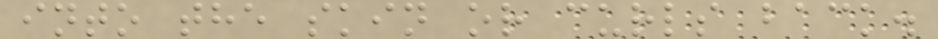into the skin or curls back.
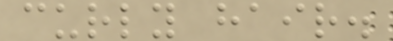curly hair.
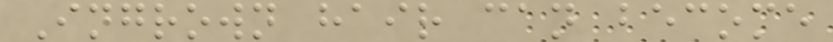Ingrown hair can become
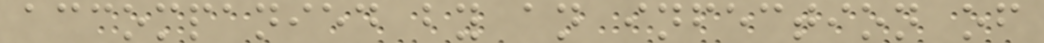accompanied by an infection of
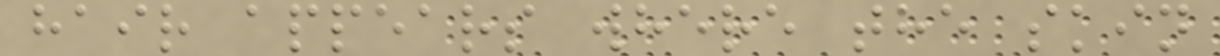hair appears where the skin
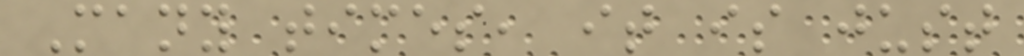Many times, it is just
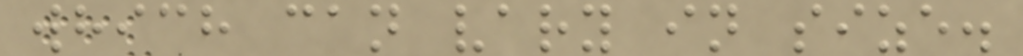which can vary in size.
